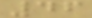46
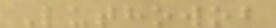Luthowob
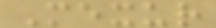Mexur
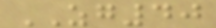ZG40
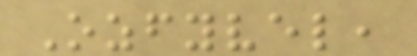Ozfyvel,
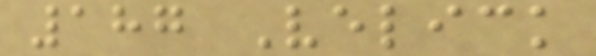187 Velick
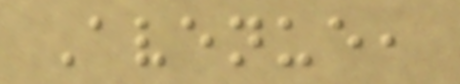Avenue,
